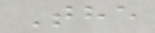The
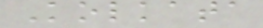Kolkata
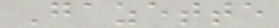Gazette
